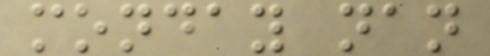monday nan
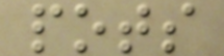pots
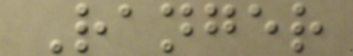Ranger
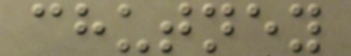chutney
